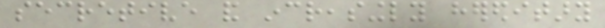secretive and increasingly hereditary
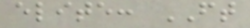elite: FT
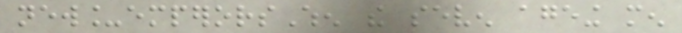new_emperorsWhen the seven ageing men
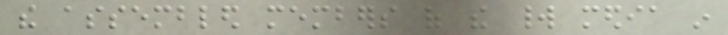the assembled members of the world media in
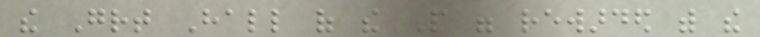the Great Hall of the People were rewarded with the
